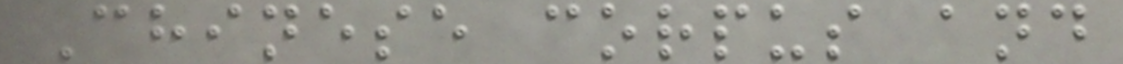Chinese corpus and
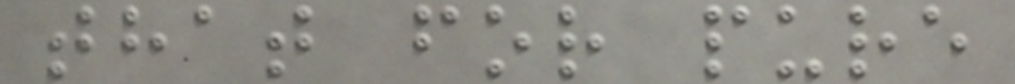that for pure
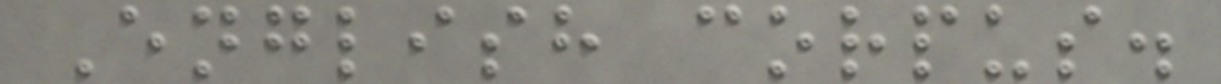English corpus.
